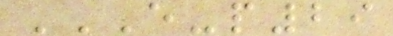E-P29
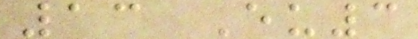13 Eu3
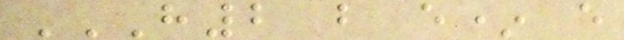H2 B E* E
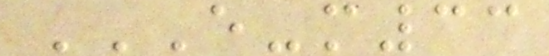E-M33
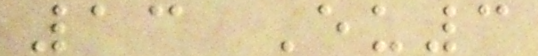13 Eu3
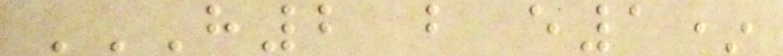H2 B E1*
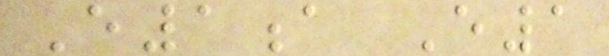E1a E1
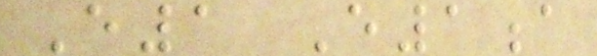E1 E1a
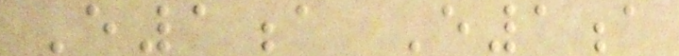E1a E1a
